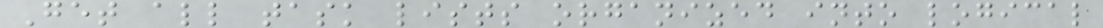Get all task lists organized into logical
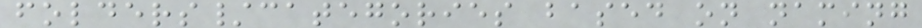folders/categories based on naming
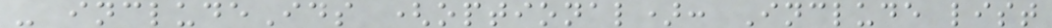- includeIds (optional): Include list
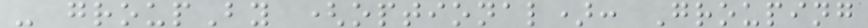- groupBy (optional): Grouping
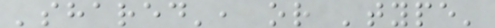'shared', or 'type'
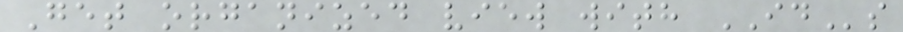Get organized view with IDs
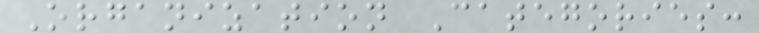Organization Categories:
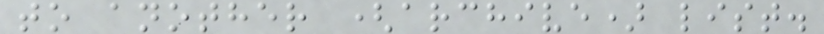to another (archive) list.
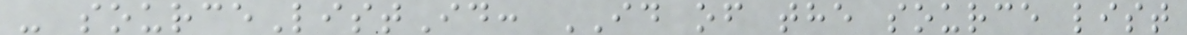- sourceListId: ID of the source list
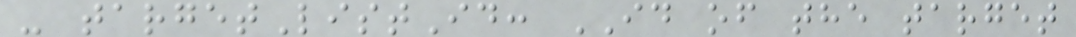- targetListId: ID of the target
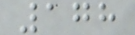178
